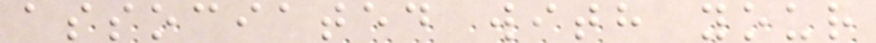associated with your
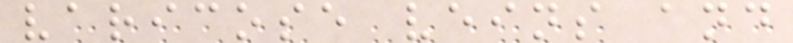varicose veins and
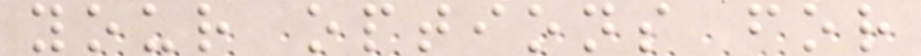your options for
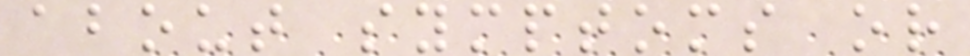about symptoms or
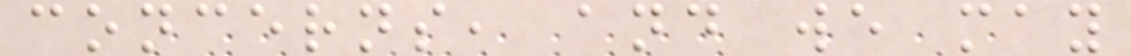concerns, and we may
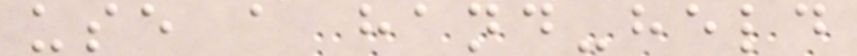use a hand-held
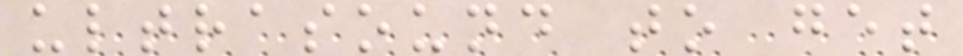ultrasound to get
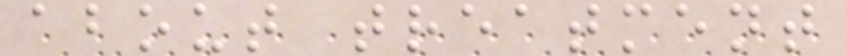about treatment
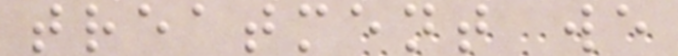treatment we
